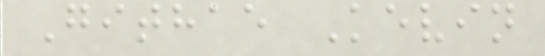Githae Kevin
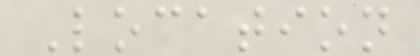Location
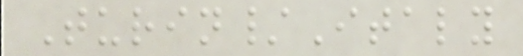Turin/Italy
